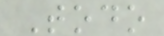Todo
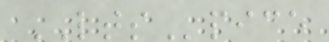LTSpice
